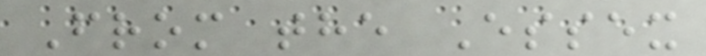From the Essex
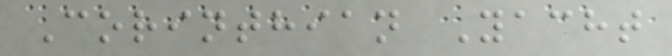Corinthian Yacht
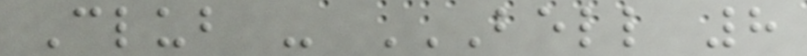Club - BELL 8
